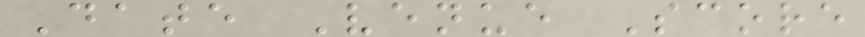Date Venue Score
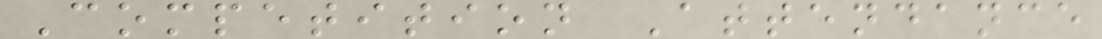Competition Attendance
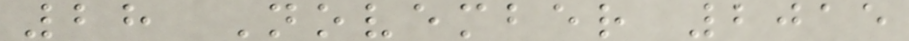28 November 2015
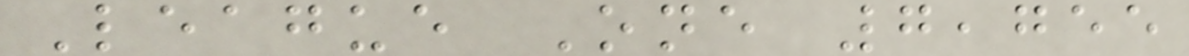League One 7,755
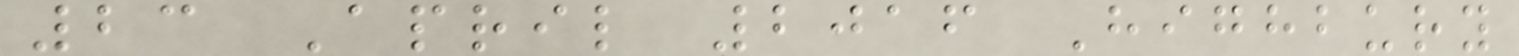23 April 2016 Highbury
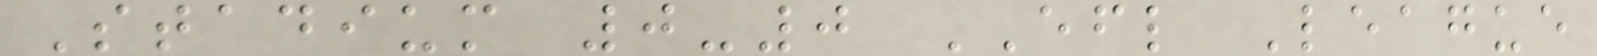Stadium 0-0 EFL League
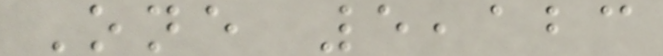One 5,123
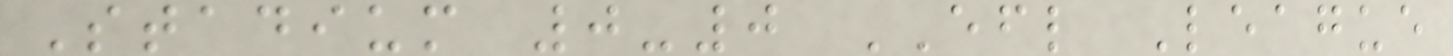Stadium 0-0 EFL League
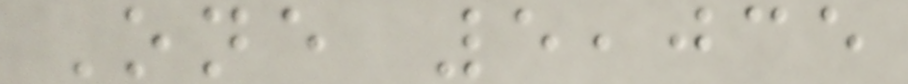One 5,035
